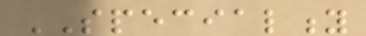SPECIALITY
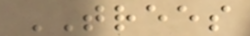TREES
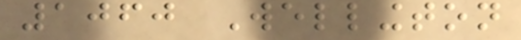1060 Wellington
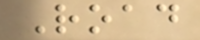Road
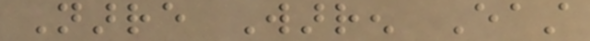Narre Warren East
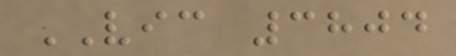VIC 3804
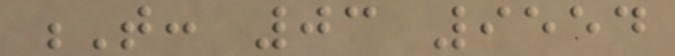T: 03 9554
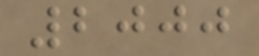2000
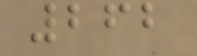262
